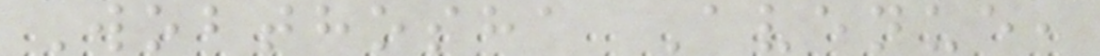Wobthosha Avenue,
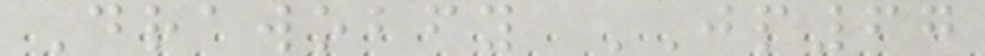Drawobfy JP67
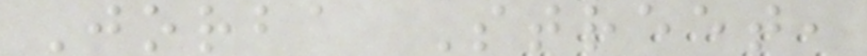Jorba Street,
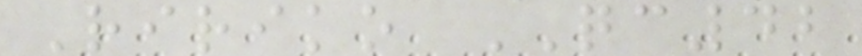Ririko QC42
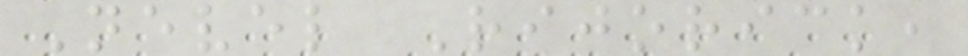Nevel Rijorick,
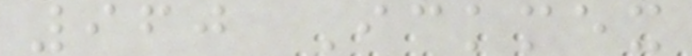960 Ickmex
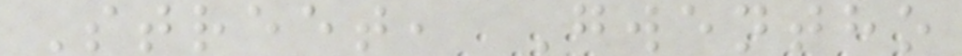Street, Gwentho
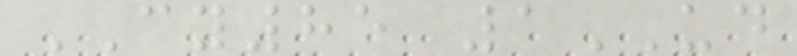CY85 1UD
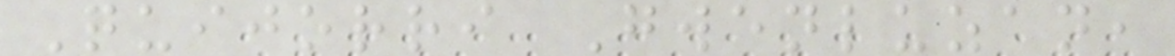Quijorri Gwenluzan,
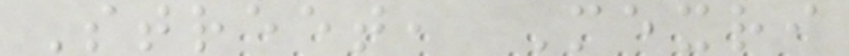Street, Mexri
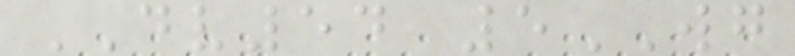DV54 5WG
